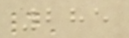285
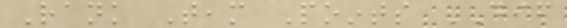Rank Team Points DIF
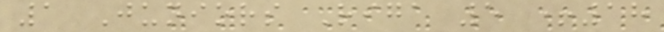1 Juniors Riga 5 +18
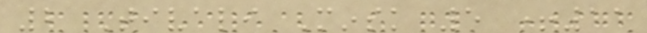2 Tivali Minsk 5 +11
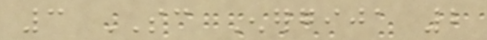3 SC Energija 2
